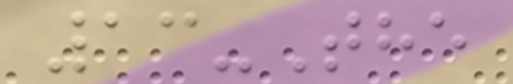13-The
